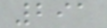291
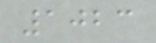1023
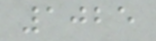1025
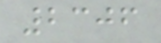2306
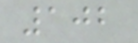102
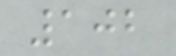102
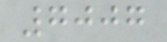7007
